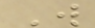W
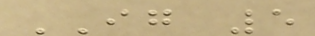IG 5
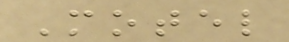Motel
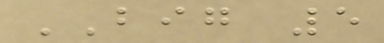BIG 5
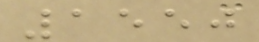1550
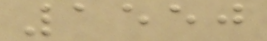1550
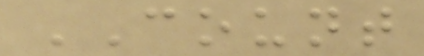COUNT
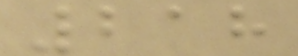218
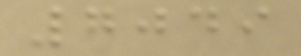7049
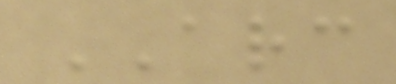ARC
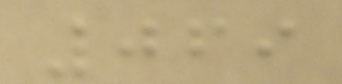069
